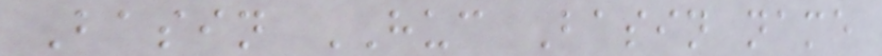Basin HUC Basin name
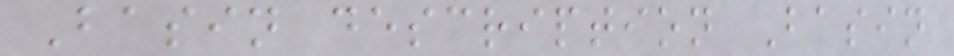Basin description Basin
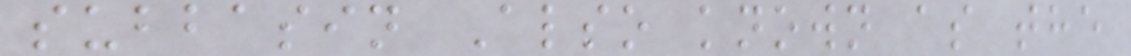subbasin Also known as the
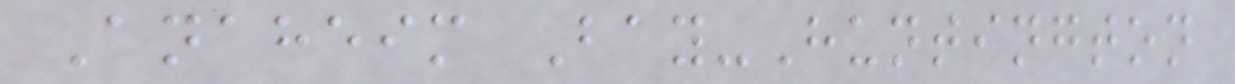Anaheim Bay-Huntington
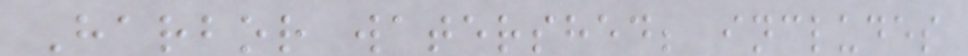Harbor watershed; includes
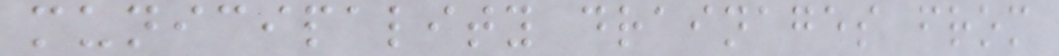municipality drainages from
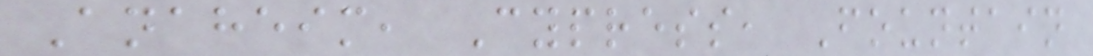Anaheim, Cypress, Fountain
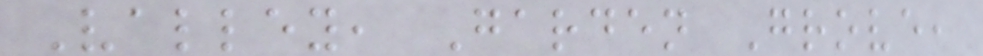Valley, Garden Grove,
